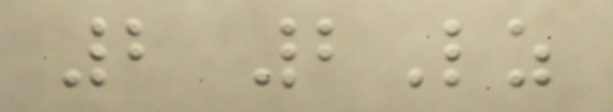2 2Lz
